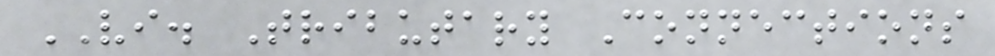VI. Tributary Connections
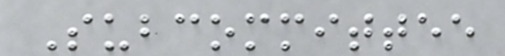Subcommittee
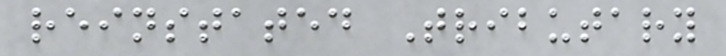reinstated Tributary
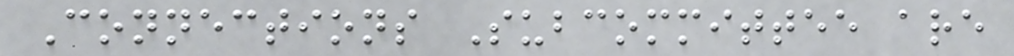Connections Subcommittee are
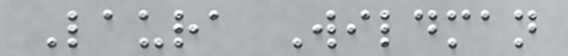Laura Wildman
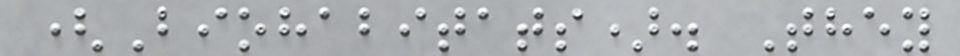(Biohabitats). They
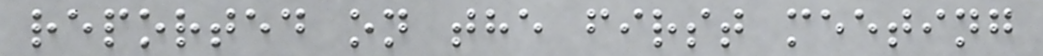reported on the first meeting
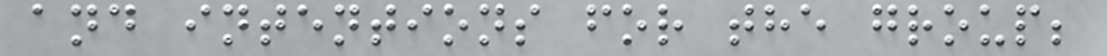and intentions for the group;
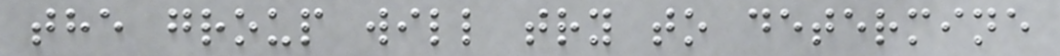the group will try to determine
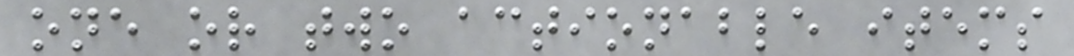one or two actionable items
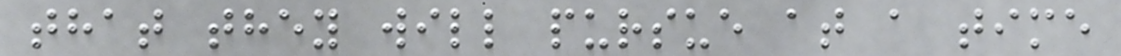that they will pursue at a time
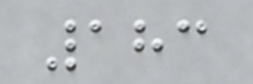183
